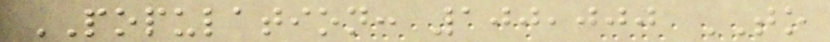POPULATION: 100,000 TO
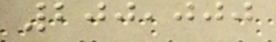200,000
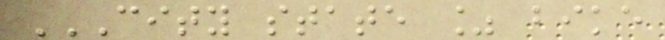CITY STATE % BIKE
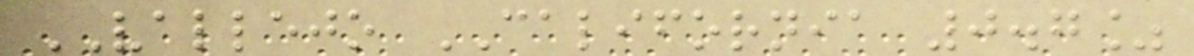VALLEJO CALIFORNIA 0.7%
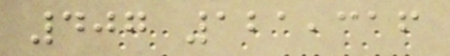407 121,316
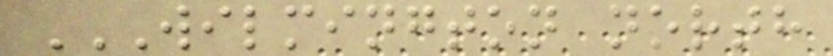WILMINGTON NORTH
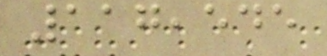117,545
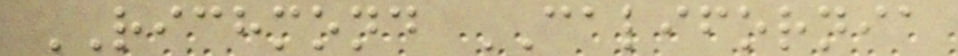RICHMOND CALIFORNIA
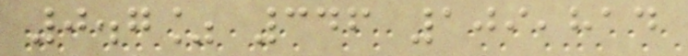0.7% 346 109,814
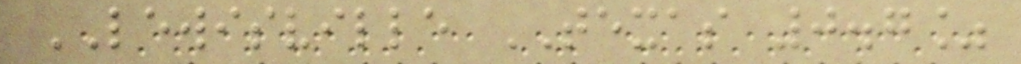LEWISVILLE TEXAS 0.7%
